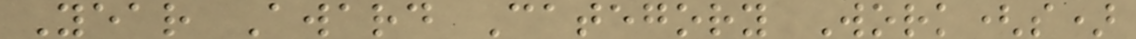Year Award Category Work(s)
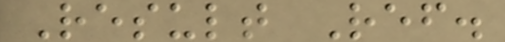Result Ref.
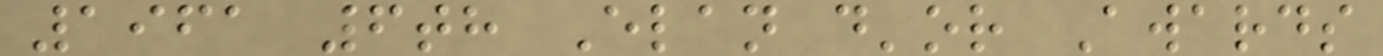1961 6th Elan d'or Awards
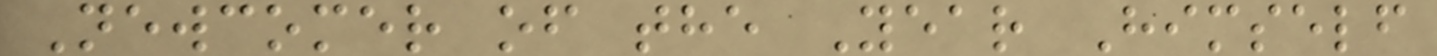Newcomer of the Year Himself
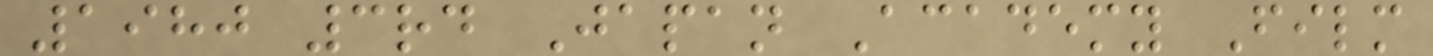1980 3rd Japan Academy Film
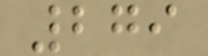279
